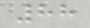88
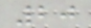20
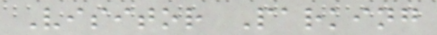Visitor Parking
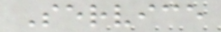Service
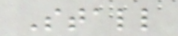Stall
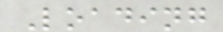Loading
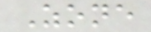Zone
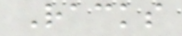Racks
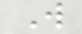W
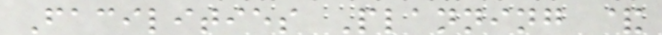Facilities Planning &
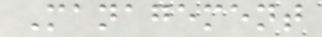Management
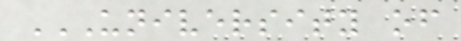UNIVERSITY OF
